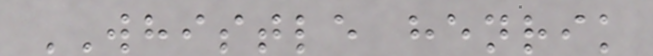WHISTLE henrik
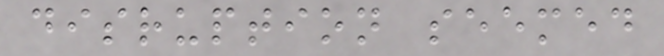disruption seemed
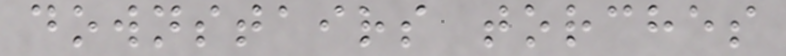downstairs torches
